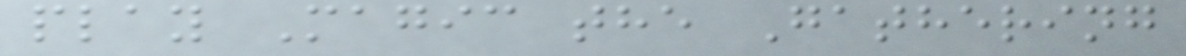play Magic the Gathering
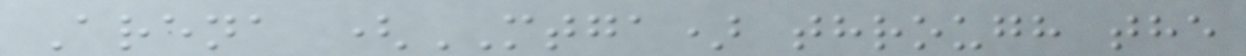Arena (MTGA) through the
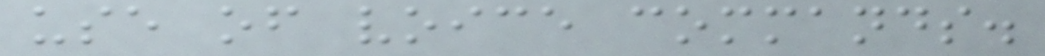use of voice commands.
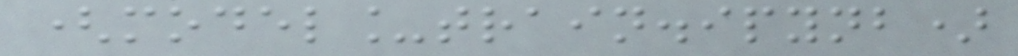(model_train.ipynb)
